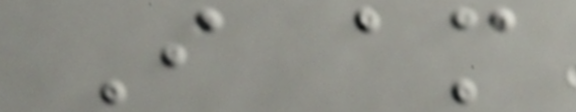I am
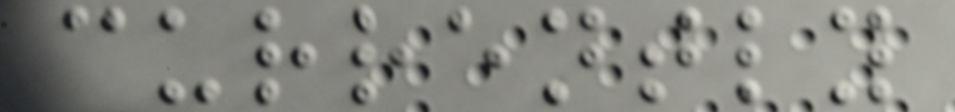currently
